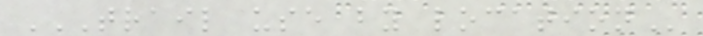TRAIL USE BY LOCATION
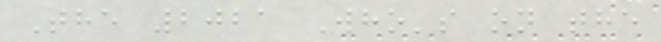The 2021 Who's on the
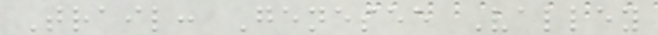Trail: Genesee Valley
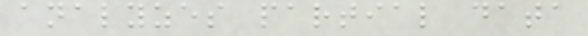analyzes partial data
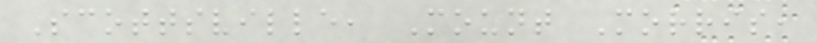Scottsville, Mount Morris,
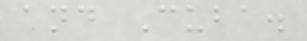and Cuba.
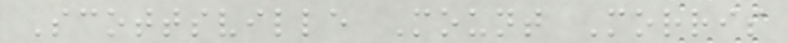Scottsville Mount Morris
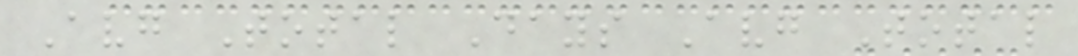Avg Total Days Avg Total
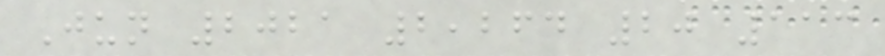Jun 2021 2,264 20 113
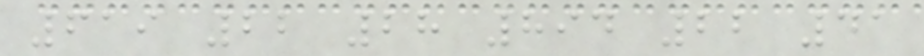619 22 28 894 22 41
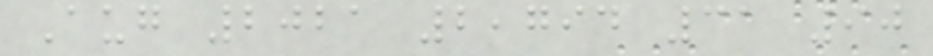Aug 2021 2,794 31 90
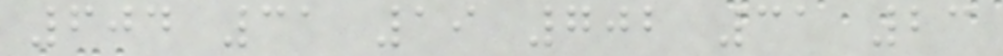604 31 19 702 31 23
